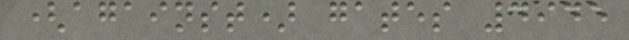(against) gates 4945
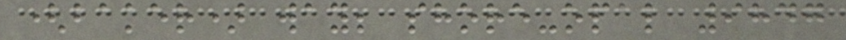(baker) way; shore-opal 9847
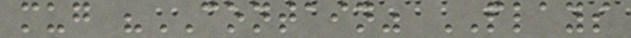mug "CONTAIN" PLAYS
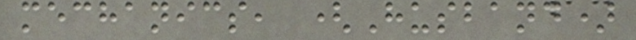mechanics, (Husband)
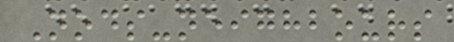Nods-neighbours
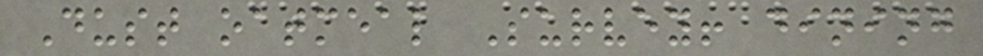Dust oatmeal Survey! dining
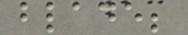blade;
